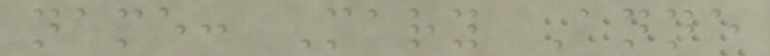name: Mary Anne
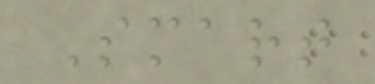Smart
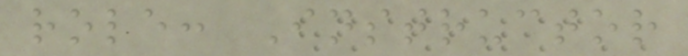role: Instructor
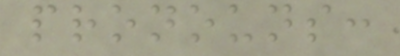pronouns:
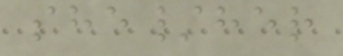she/her
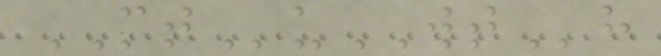MTuWTh
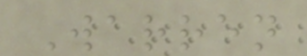Warren
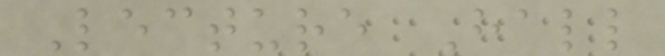Lecture Hall
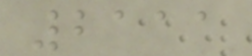2111
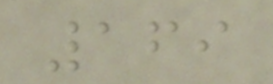169
